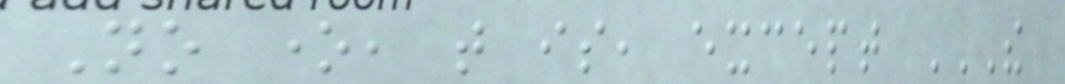No one, that is, except THE
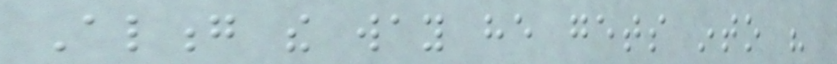Along the way he gets into his
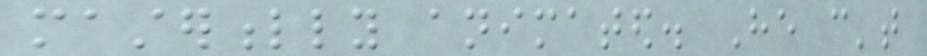masterfully animated. He can't
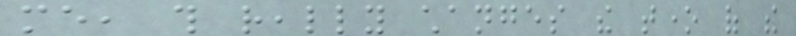me, this really changes the tone of the
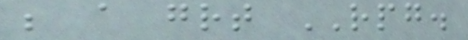be a great RPG.
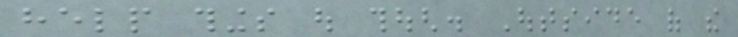help things out though. Outside of the
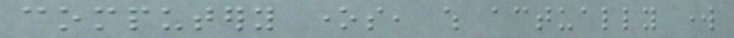computery ones, which actually work
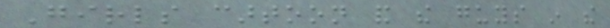Girls cartoon and the guys in the
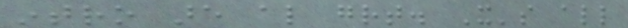intro are also great. It's all
